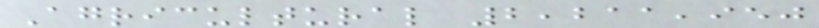Agricultural 2,211,950
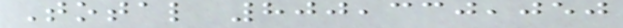Total 800,330,050
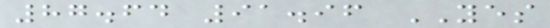87.64 91.96 YES
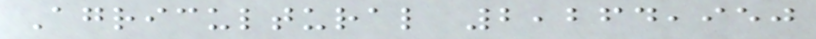Agricultural 2,264,950
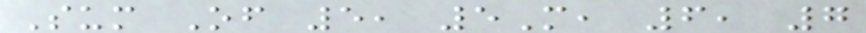Sum Of 5, 5M, 6, 7
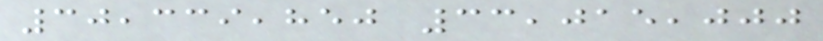30,339,850 33,015,000
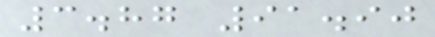3.87 91.90
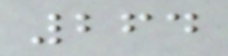264
